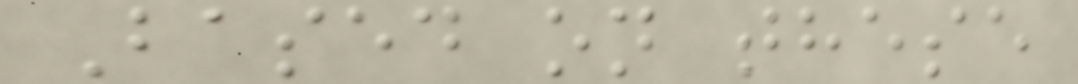Based on these
